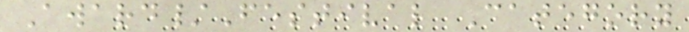Award/Festival Category
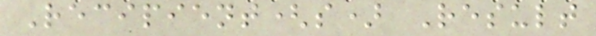Recipient(s) Result
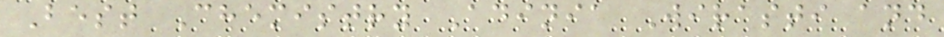Best Chemistry Adinia Wirasti and
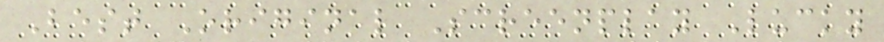Best Original Screenplay Lucky
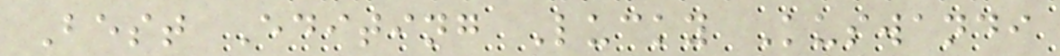Best Editing Lucky Kuswandi
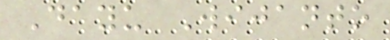Dayu Wijanto
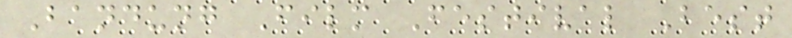Bandung Film Festival Best
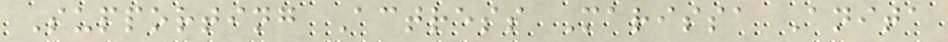Supporting Actress Marissa Anita
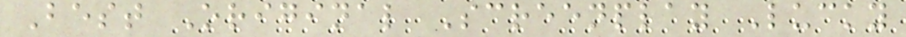Best Original Screenplay Lucky
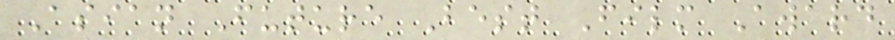Asian Future Best Film Award
